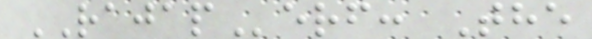RAJAPerf: The
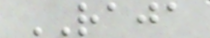RAJA
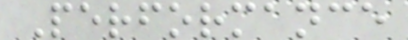Performance
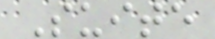Suite
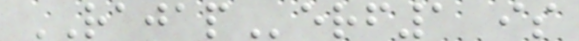RAJAPerf1 is
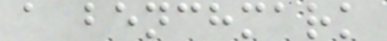a benchmark
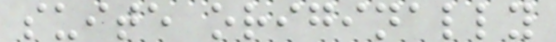suite originally
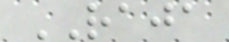RAJA
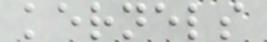kernels
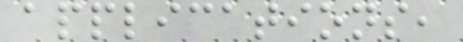applications,
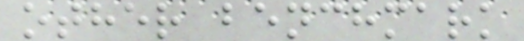other benchmark
